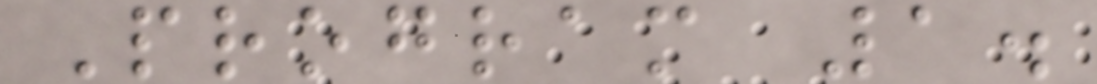Program 1.
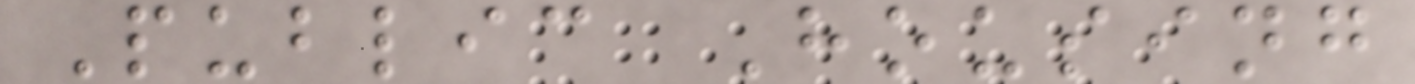Public Housing
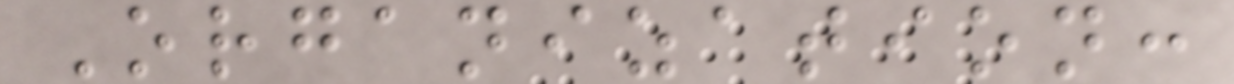Organization:
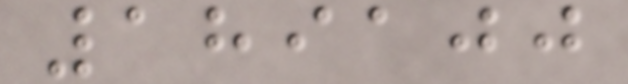189100
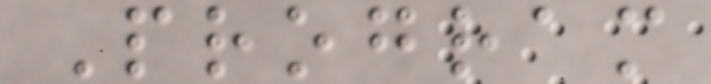Program
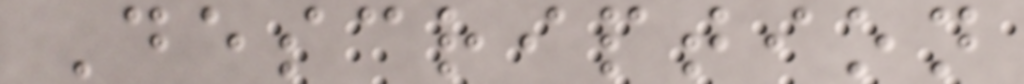Description
